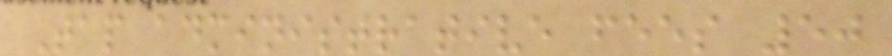Tap administrative fees 50
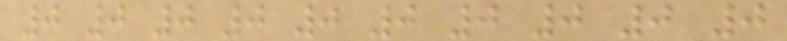0 0 0 0 0 0 0 0 0 0
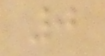0
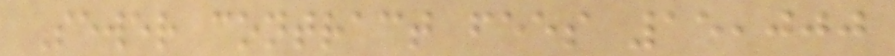Sewer contract fees 15,000
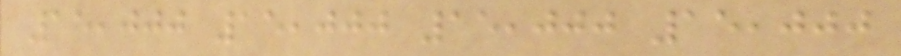15,000 15,000 15,000 15,000
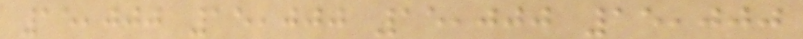15,000 15,000 15,000 15,000
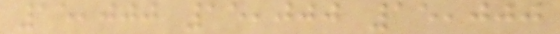15,000 15,000 15,000
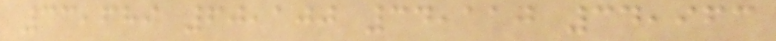33,689 60,100 34,110 34,963
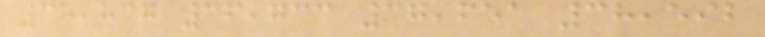35,837 36,733 37,651 38,592
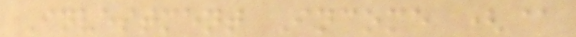Investment Income (@
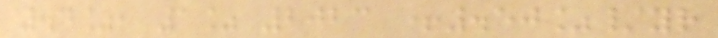.4%, 1% 2023 +.50%/yr
